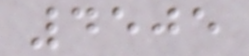4505
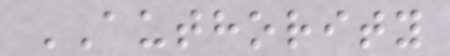AUTHORITY
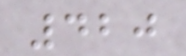420
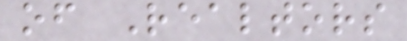of Realtors
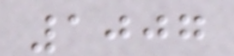1007
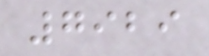7929
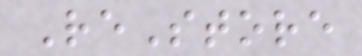ReStore
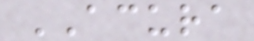ACURA
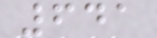641
